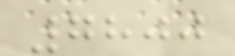7800
